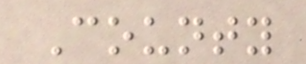County
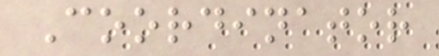Coordinator
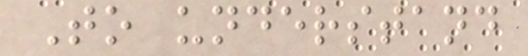To understand
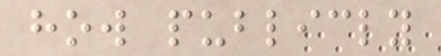how publicly
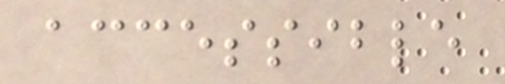accessible
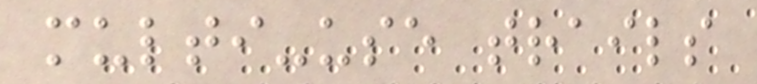multi-use trails
